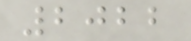2022
